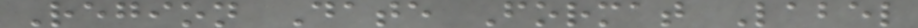Region Date Format Label
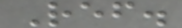Ref.
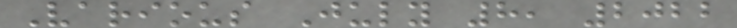Various July 8, 2022
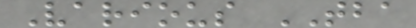Various TBA
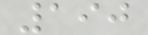190
